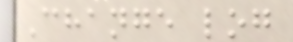Change log
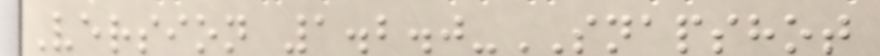Version 1.2.0-SNAPSHOT
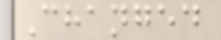Changed
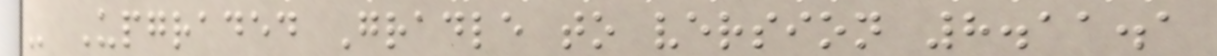- Upgraded Gradle to version 8.11.1
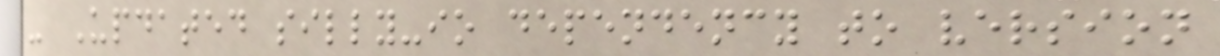- Updated silly-io dependency to version
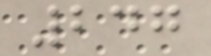247
